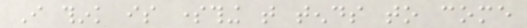I think is something that tends to come
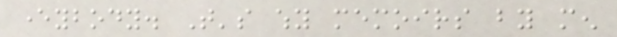everybody. That's why memoirs by men
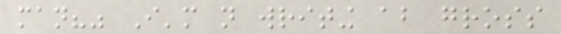man?" I'm not writing about gross
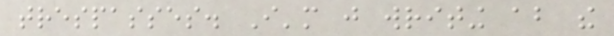trespasses. I'm just writing about the
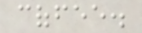coffee.
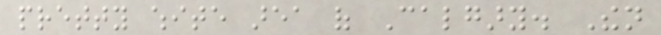pretty white area of Calgary. Then
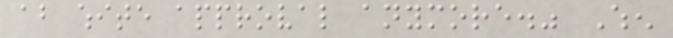about white approval anymore." When
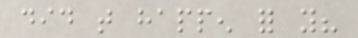did that happen for you?
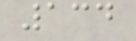134
